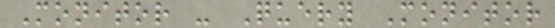Monitor - Query Monitor
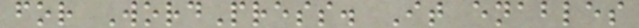for WordPress. It enables
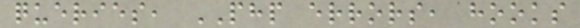queries, PHP errors, hooks
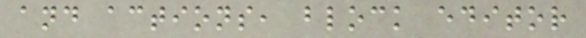and actions, block editor
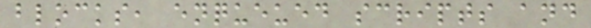blocks, enqueued scripts and
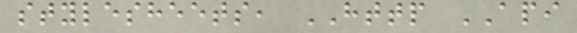stylesheets, HTTP API
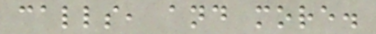calls, and more.
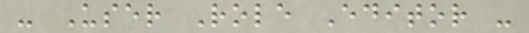- User Role Editor -
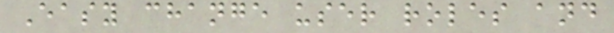Easy change user roles and
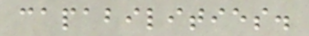capabilities.
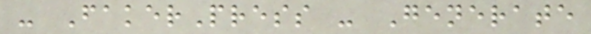- FakerPress - Generate
